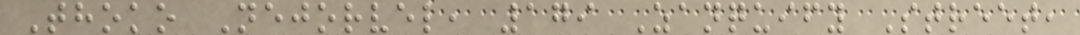Thoko Nejorvel, 179 Zanquify Street,
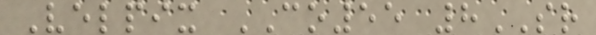Velpix CO55 8SR
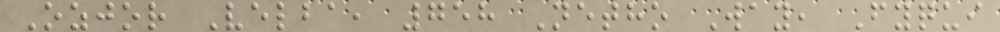Ozjor Velba, 758 Netho Way, Fyqui
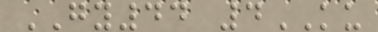GY44 4KU
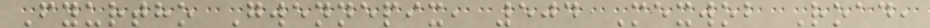Fyurtho Gwennepix, 504 Mexwob Road,
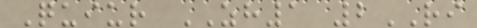Quiur ZH1 2RI
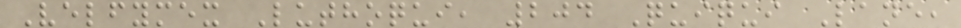Velfymex Luthoqui, 204 Quiqui Lane,
